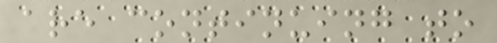are continuing to
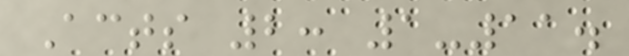Acts 2: 1-11.
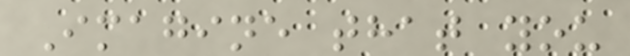Imagine that you
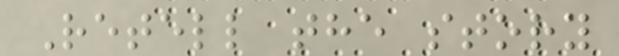Retell the story
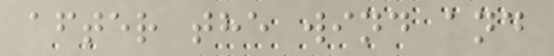after the wind and
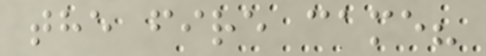the fire came?
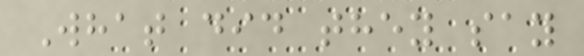What did they say
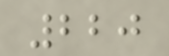220
